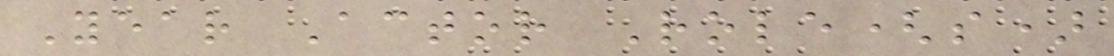Year Actor Role(s)
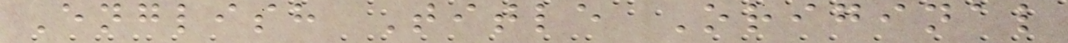English Title Original
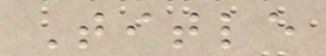Title
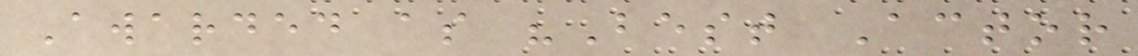Awarded as "Best Actor
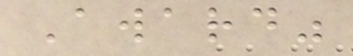Award"
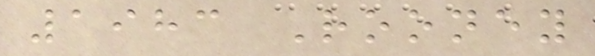1983 Rooney
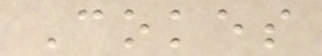Cokes
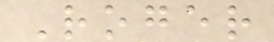Roger
